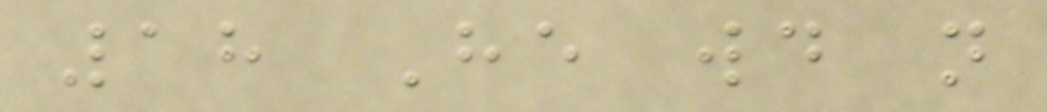18 He would not
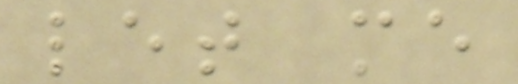let me
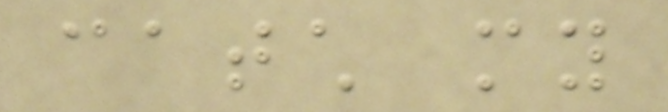catch my
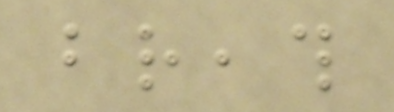breath
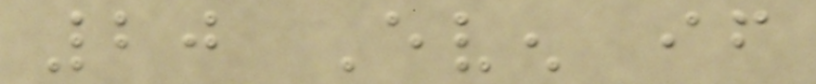20 Even if
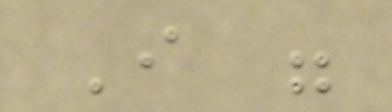I were
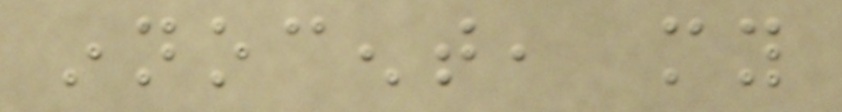innocent, my
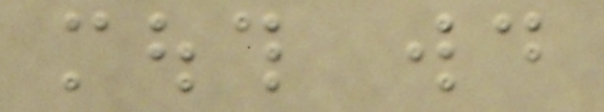mouth would
